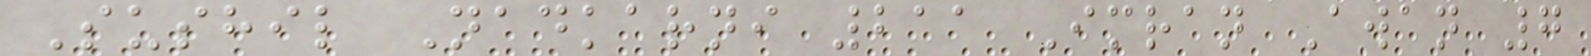Sushil Nadkarni 211 Imran Awan 7
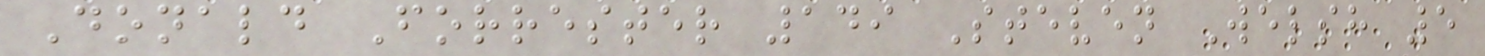Donald Forrester 149 Steven Welsh 5
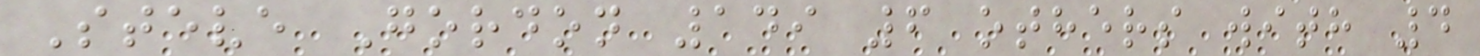Steve Gordon 149 6 others with 4
